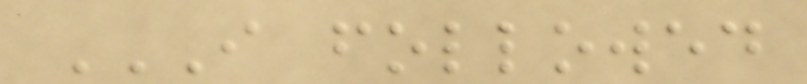I FOLLOWED
